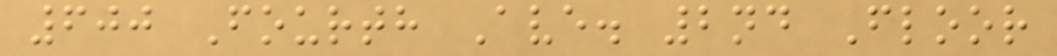600 Fourth Ave. 2nd Floor
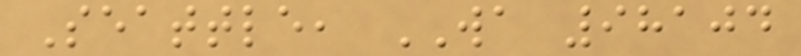Seattle, WA 98104
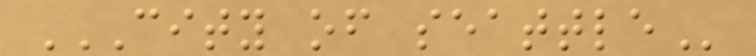CITY OF SEATTLE
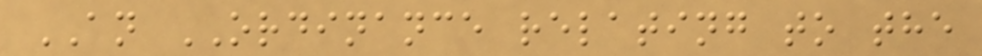AN ORDINANCE relating to the
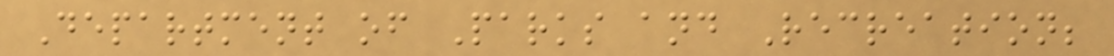Department of Parks and Recreation;
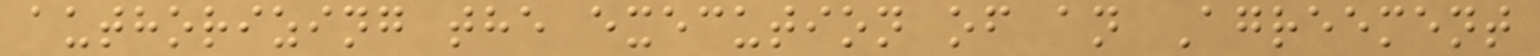authorizing the execution of an Agreement
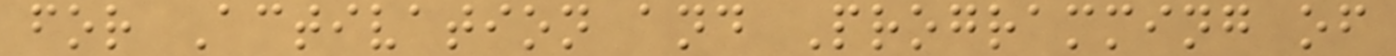for Activation and Programming of
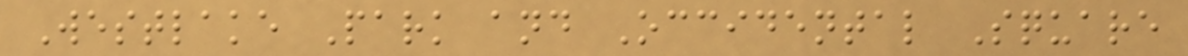Westlake Park and Occidental Square
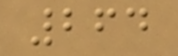264
